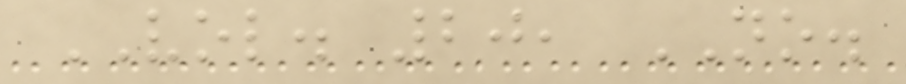VOL. 20, NO.
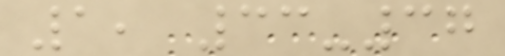1, 33-37
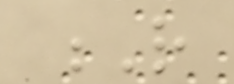R
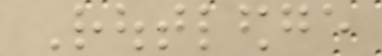Routledge
